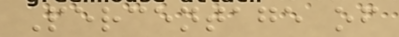Percentage of
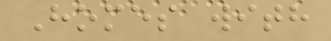Homes with
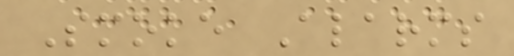Smoke Alarms
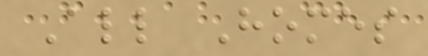All Homes
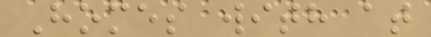Homes with at
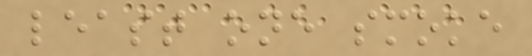least one smoke
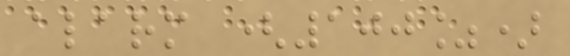alarm (100%)
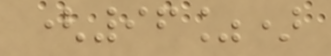(96%)
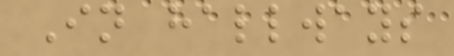In hallways
